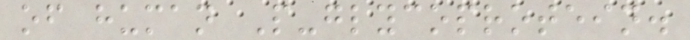of human P-glycoprotein.
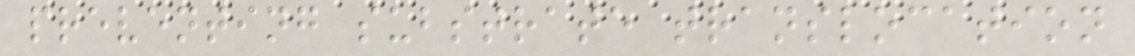preventing substrate translocation
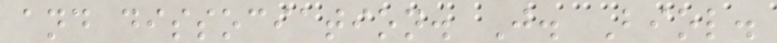and dissociation. J. Biol.
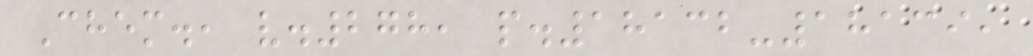Chem., v.278, p.18132-18139,
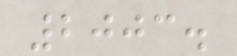2003.
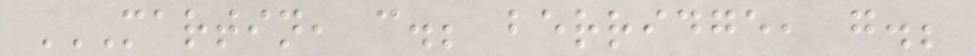MARTIN, C.; BERRIDGE, G.;
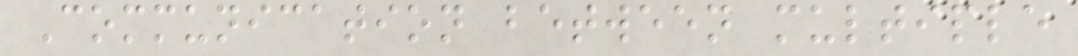Communication between multiple
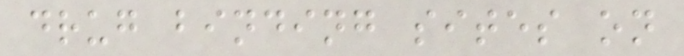drug binding sites on
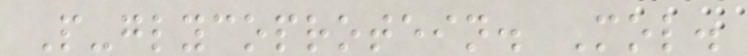P-glycoprotein. Mol.
